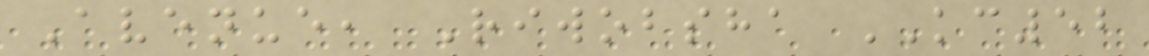Avenue, Riwobsha KC52
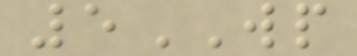5WP
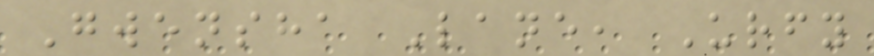Gwensha Lane, Urfy
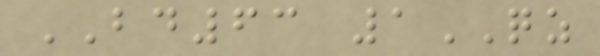BD63 1QZ
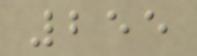255
